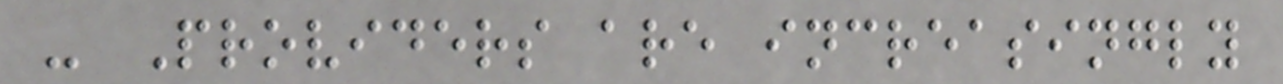- Providers are increasingly
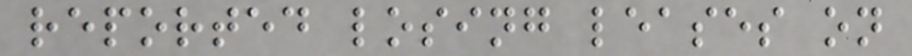reported losing leases on
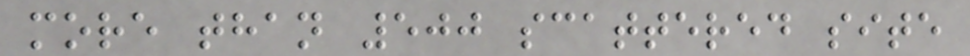more than 500 scattered site
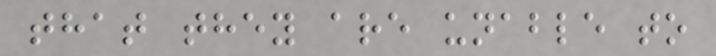that they are unable to
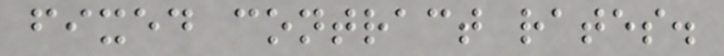fixed contract rates.
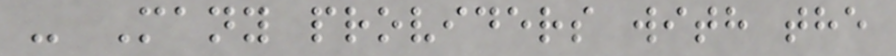- Many providers with the
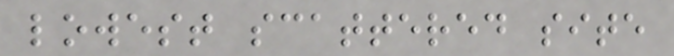lowest scattered site
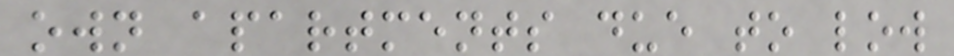own apartments due to low
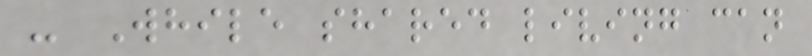- While shared living can
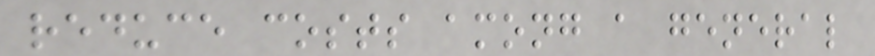reduce costs among a general
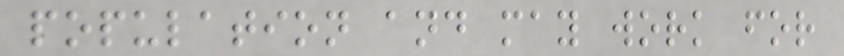population and may work for
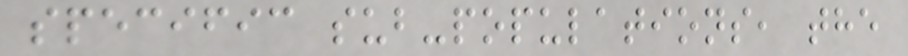specific sub-populations, the
